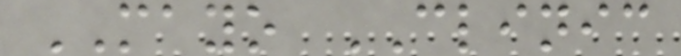MAYO CLINIC
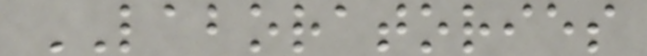LABORATORIES
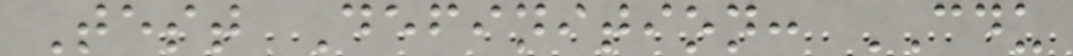Test Definition: CDU
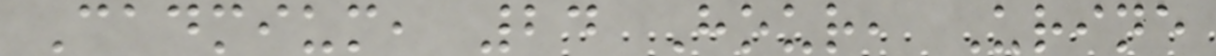Cadmium, 24 Hour, Urine
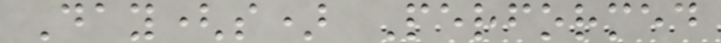Day(s) Performed
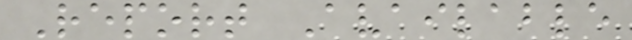Report Available
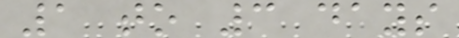1 to 3 days
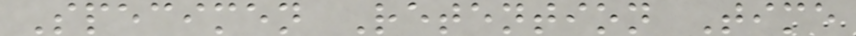Specimen Retention Time
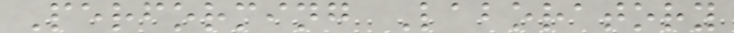Performing Laboratory
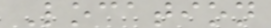Location
